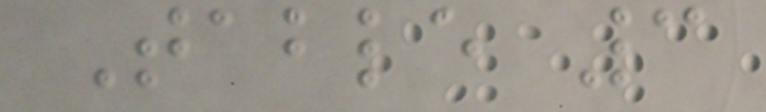Table 3
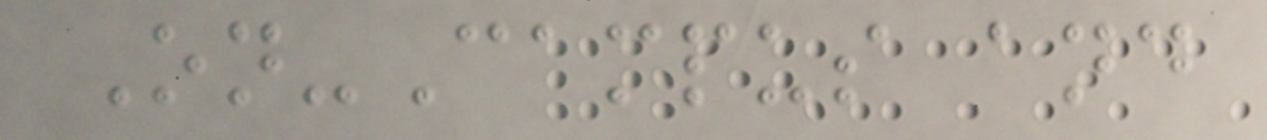On-Campus and
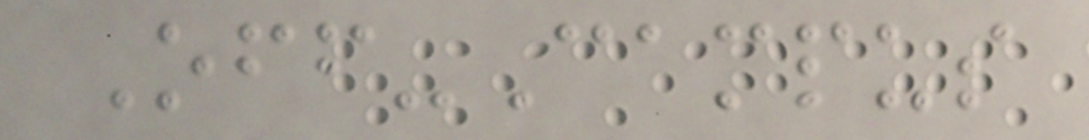Off-Campus
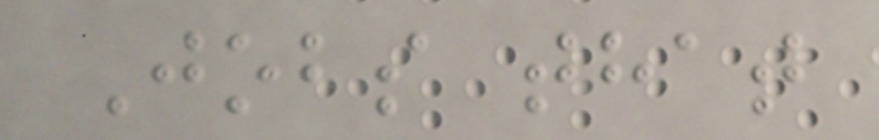Jobs that
